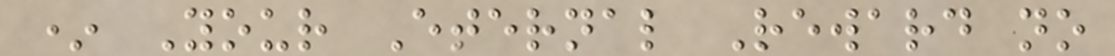* Your Eternal Reward no
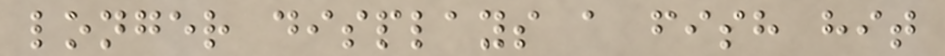longer displays a fish hit
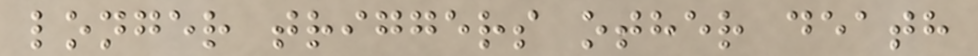longer triggers other death
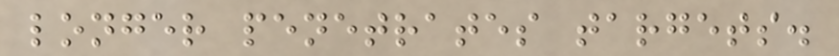longer penetrates targets.
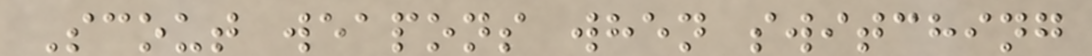Scout weapons when switching
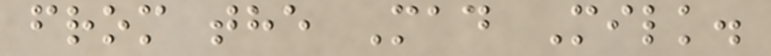from the Mad Milk.
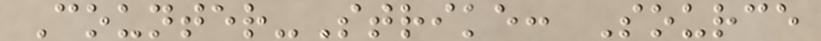Counter-Strike: Source
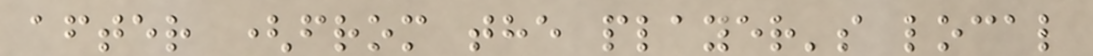after (from the player's local
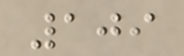109
